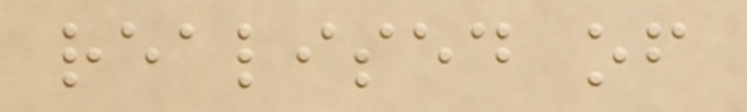realised of
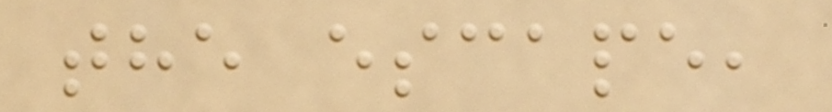the escape,
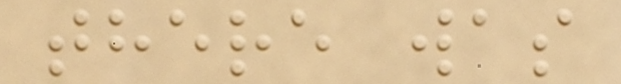there was
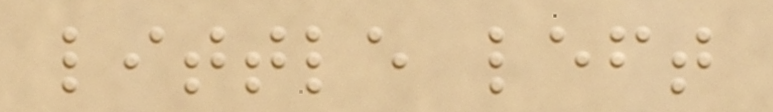little left
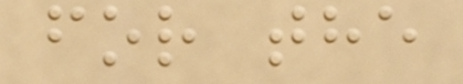for the
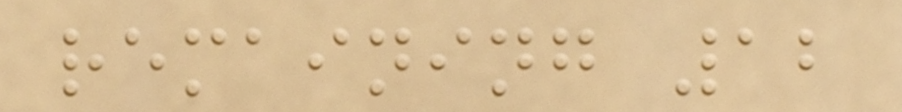remaining 12
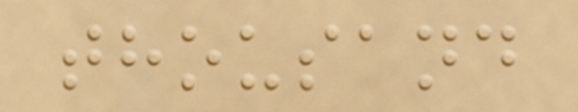thousand
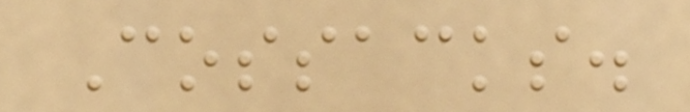Cossacks.
